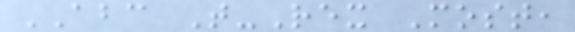ABC T-Rex Most,
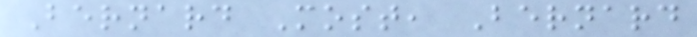Bernard Most, Bernard
